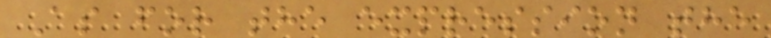As for the expression the
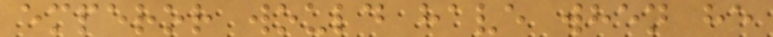emperor would have when he
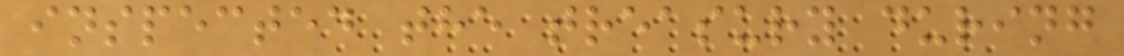inspected the treasury during
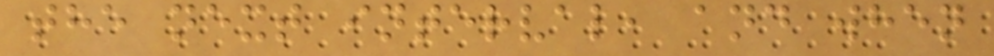the next interval, and when
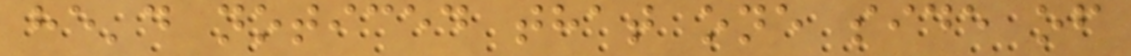he'd noticed that one side of
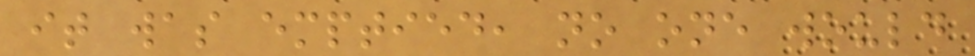it was emptied, no one would
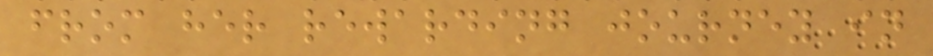from her rewarding journey in
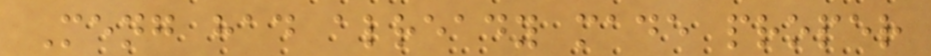Meng had already made proper
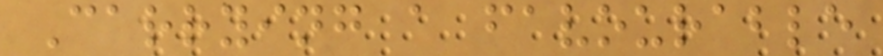Carrying a favourable
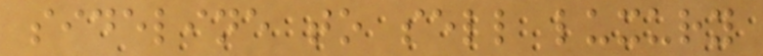sideline to sell luxury
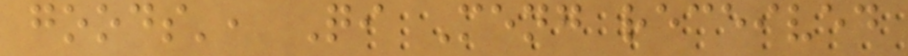goods', Qi Meng received
